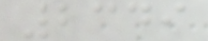2349
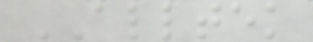ALLTEK
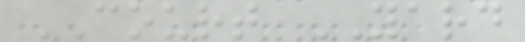COURT YARD
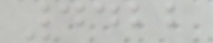4422
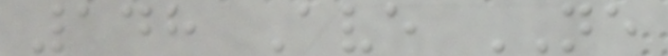148 Ave NE
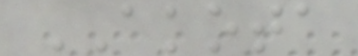AKOTA
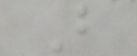B
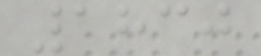1830
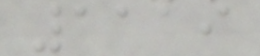1119
